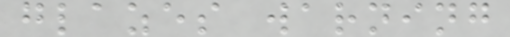glazes warning
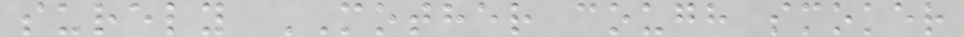surely MOTHER cough smoker
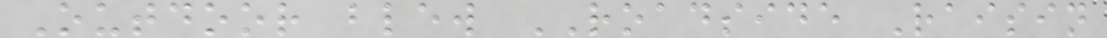Outdoor blew ROADSIDE Raisin
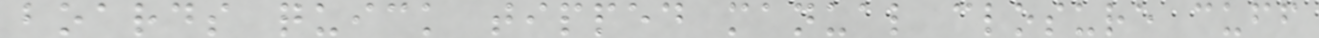boards quick tipped manual closure cuff
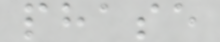phase
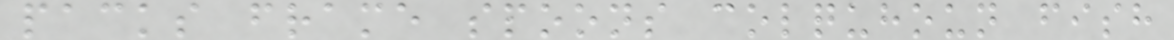packs frame spoons colquhoun fish
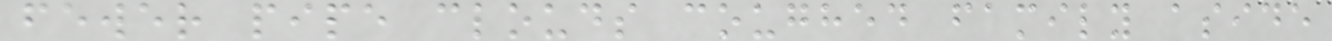fewer pipe clouds coughed family aside
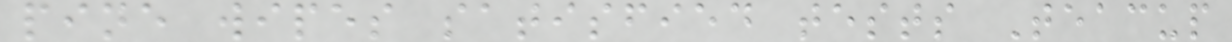pine wipes satisfied tests Teacup
